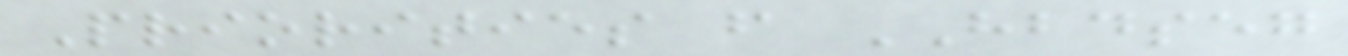Priorities from HBDSEG
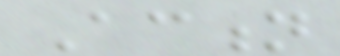Action
